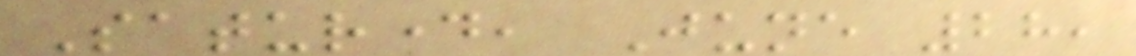Saturday, June 28,
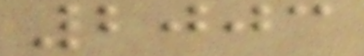2003
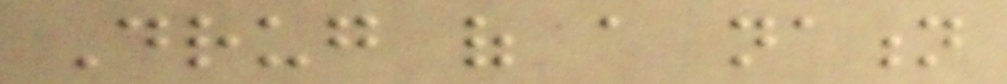Drug of a nation
